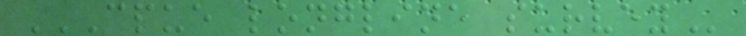CPUE LONGLINE SURVEY
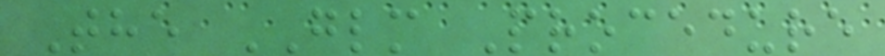The GLM Procedure
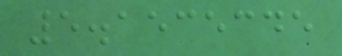5.1535345
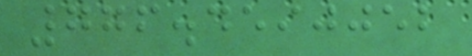776.4590052
